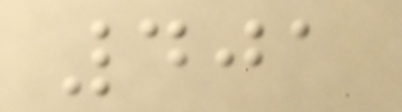401
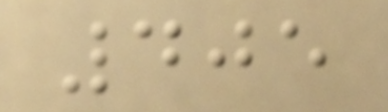405
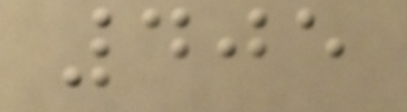405
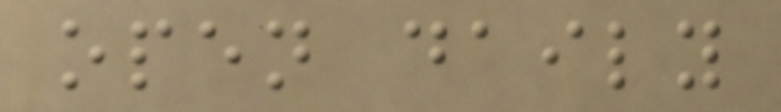open daily
